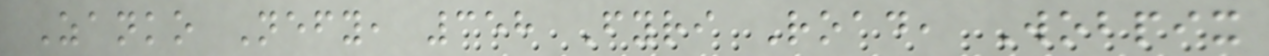Zanko Nefy, 358 Fyri Road, Wobpix
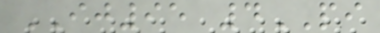IJ95 4PI
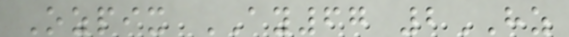Ozpix AY67 2HZ
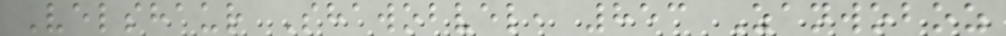Velshaur Shawobvel, 853 Zanwoboz
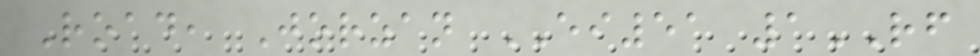Road, Jorzan EI51 1RF
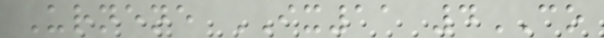Urnene IX11 4CO
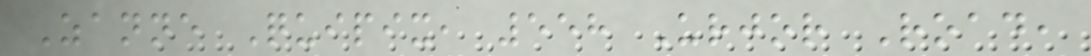Zanne Quipix, 558 Urjor Road,
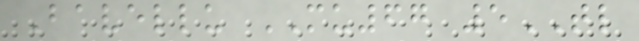Bavellu MU67 5TL
